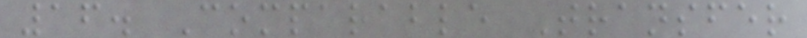16. Comparable Transfer
